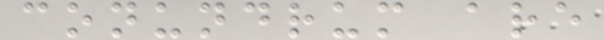conundrum are
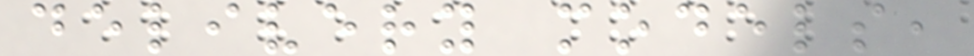delivery models,
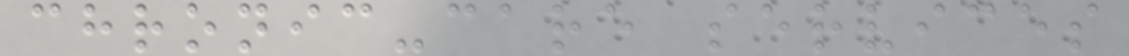chronic-care services
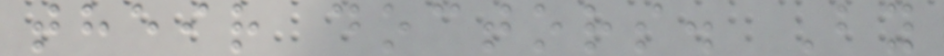their doctors. By
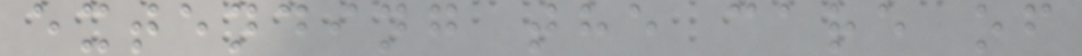extending the care of
